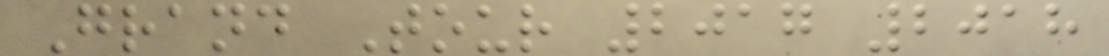Grand Tour 2017 2018
